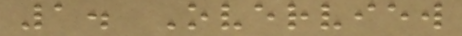1. Overview
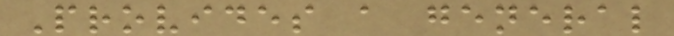Provides a general
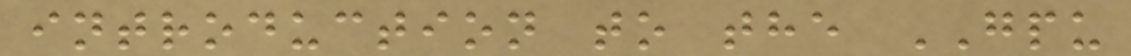introduction to the GPU
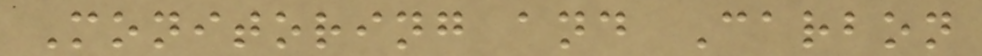Monitoring and Carbon
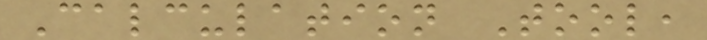Calculation Tool,
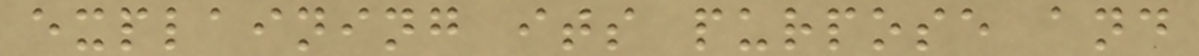explaining its purpose and
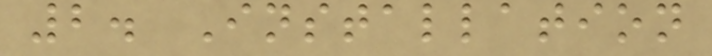2. Installation
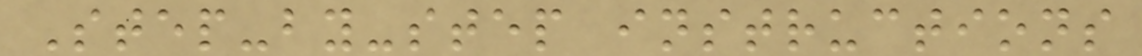Step-by-step instructions
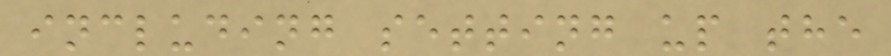including setting up the
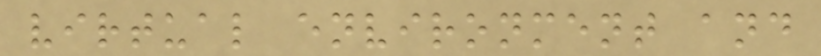virtual environment and
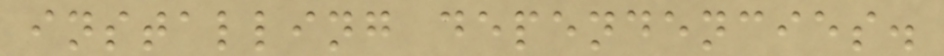installing dependencies.
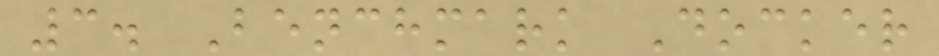3. Benchmark Docker
